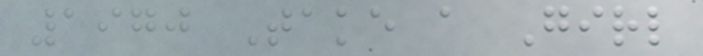1970 Take a Girl
